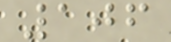106
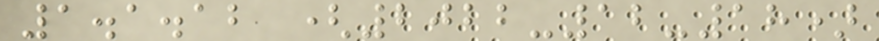1.1.12 (2022-12-18)
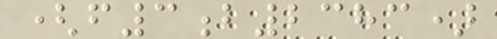(f3b2383)
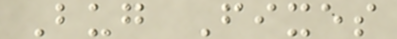Bug Fixes
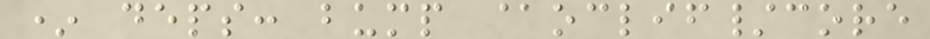* deps: bump @oclif/core
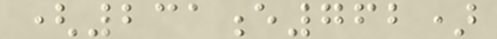(231e762)
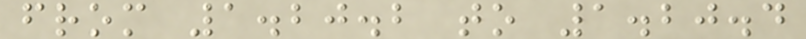from 1.20.2 to 1.20.4
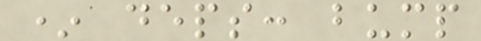* deps: bump
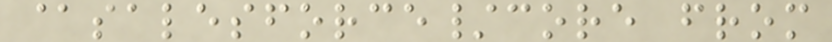@salesforce/core from
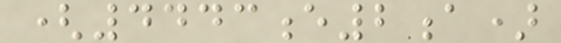(4443e2a)
